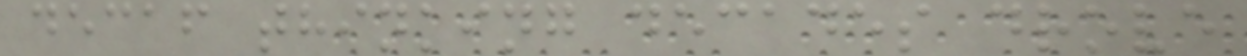decaf thinking decades drove
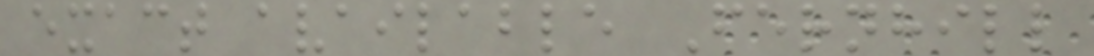exact available Fernhill
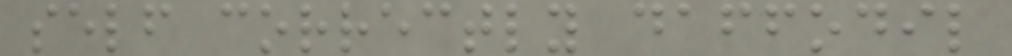self correctly daffodil
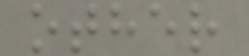other
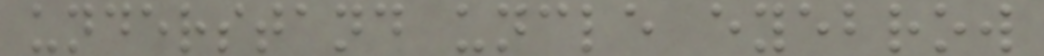understand uncle eyebrow
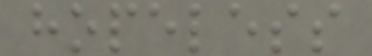hopeless
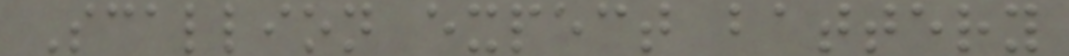Scallion expect battery
